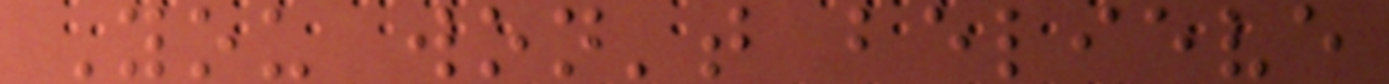You won't believe
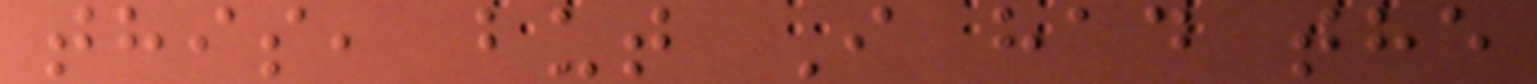this, but I had the
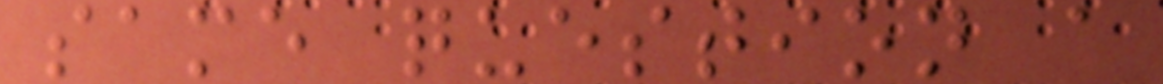same question a
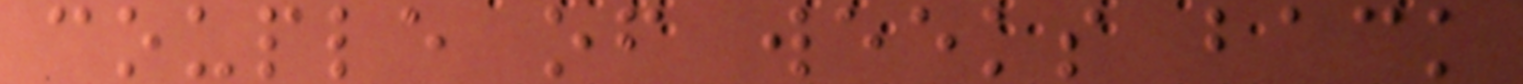couple of weeks back
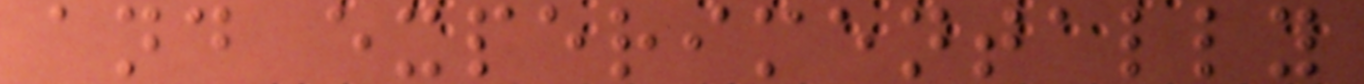and experimentally
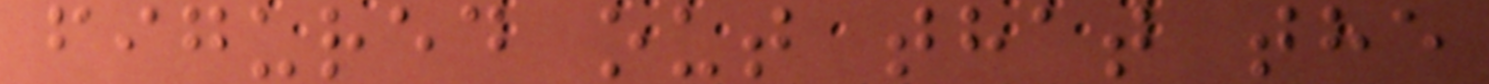figured out that the
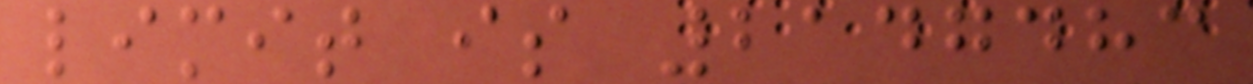limit is 2147483
